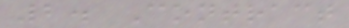2. Contract
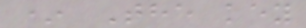* The key
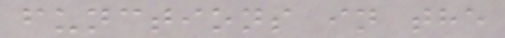functions in the
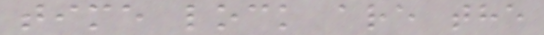time lock are the
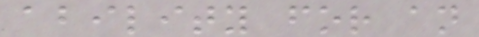ability for an
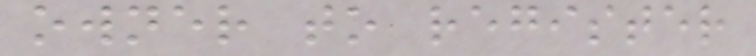owner to register
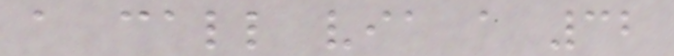a call via a 32
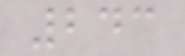243
